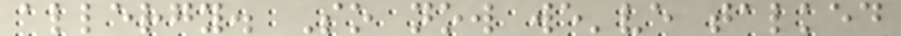allergy. So now we've talked
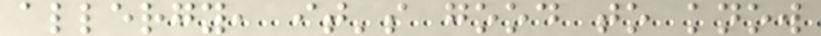allergy, it's good to know
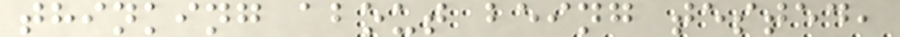thinking about being tested,
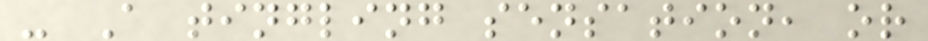- A tingling sensation, or
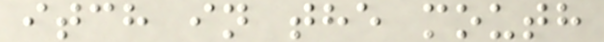itch in the mouth
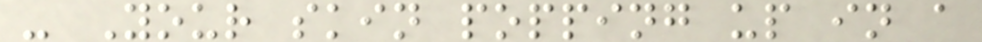- Your skin popping up in a
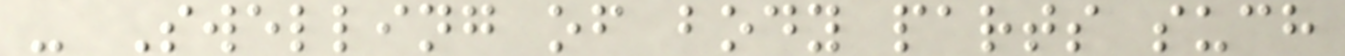- Swelling of body parts such
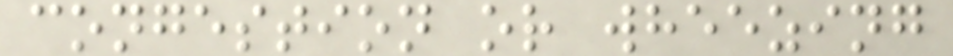congestion or wheezing
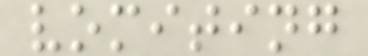vomiting
